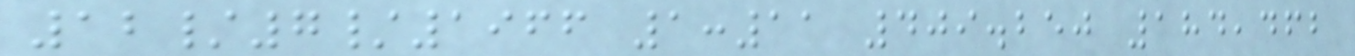12/7/1966 1:11 409.250 184,462
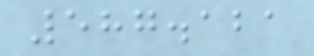587.121
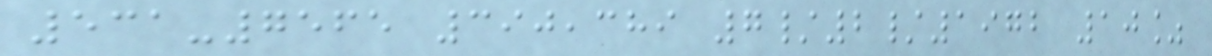531-7565 390,389 7/2/1972 10%
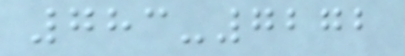783-7272
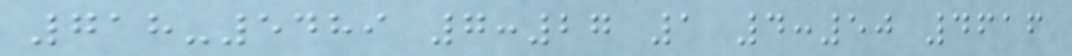718-5489 7:27 1 4:50 4616
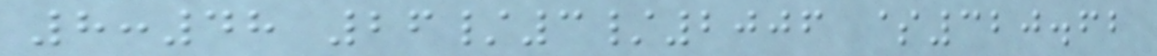8:48 26/3/2006 $320.62
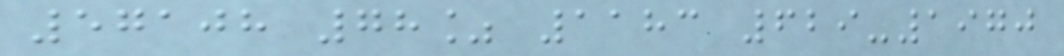57108 78% 1183 629-1970
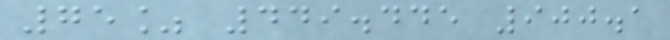75% 449.445 900.1
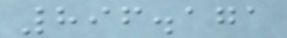896.171
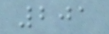201
